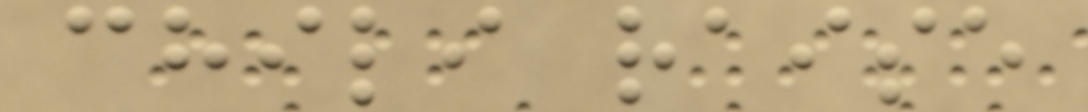chili raise
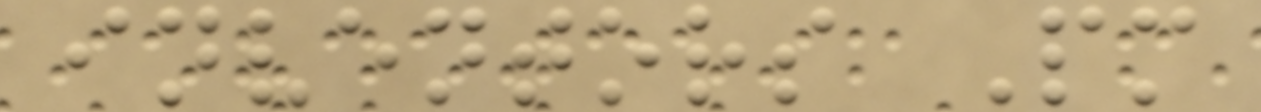inventors Pm
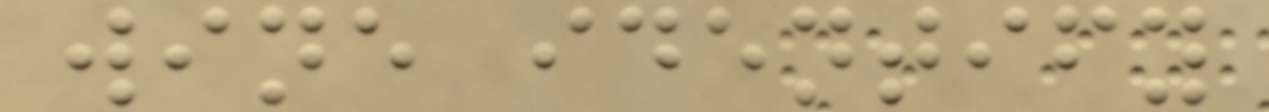wine identify
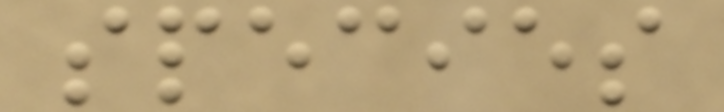species
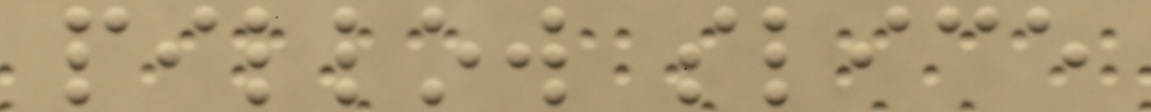pillow slice
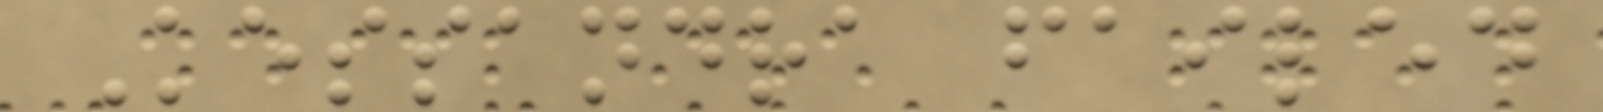Kessandra failed
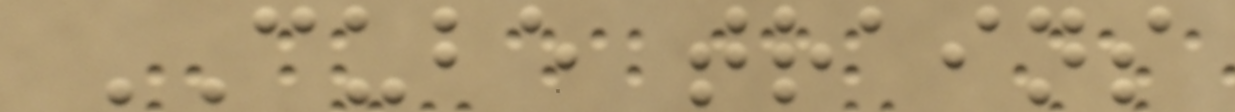CUBE trains
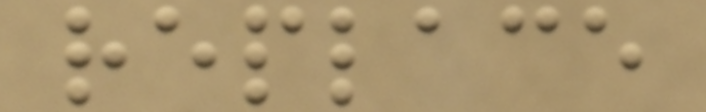replace
